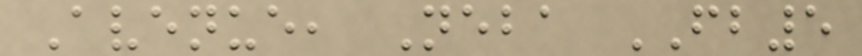Avenue, Neba FB5
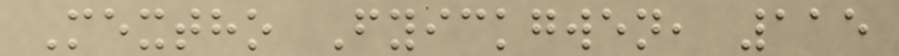Mextho Fyickgwen, 115
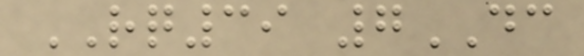RQ39 7DC
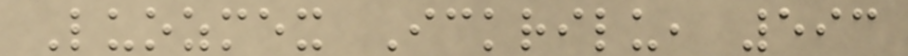Luozmex Ickrilu, 593
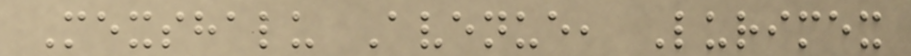Mexshalu Avenue, Lurimex
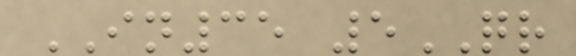IN35 5QR
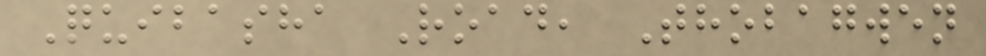Quibasha Road, Thobagwen
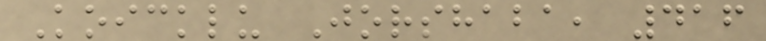Koicklu Jorshaba, 416
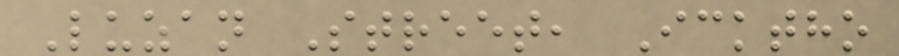Luzan Street, Icktho
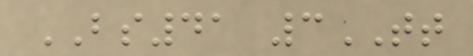BS41 3TT
